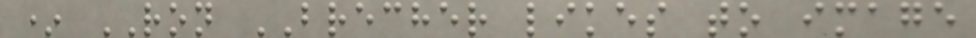* RON BRECHER likes to image
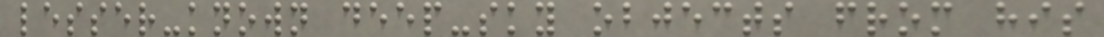lesser-known deep-sky objects from his
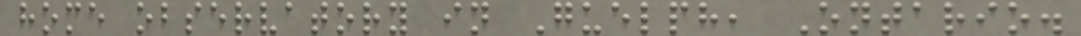home observatory in Guelph, Ontario.
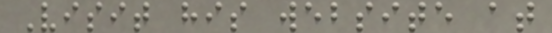Visit his website at
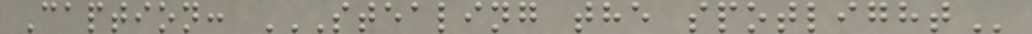Caption: STEALING THE SPOTLIGHT
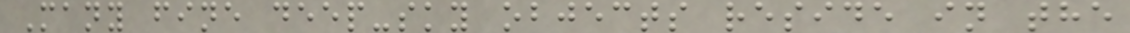Many fine deep-sky objects reside in the
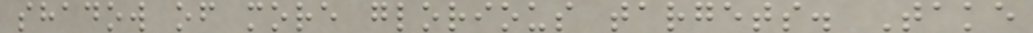shadow of more glorious targets. Take
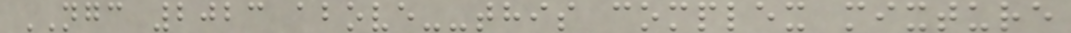NGC 2023 above--this complex mixture
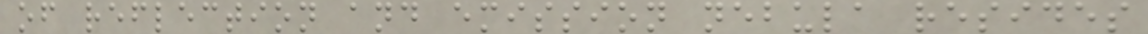of reflection and emission nebula resides
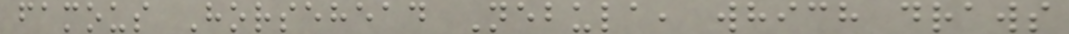famous Horsehead Nebula, which draws
